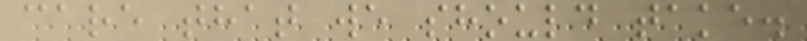care that we should take.
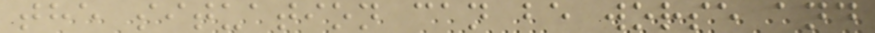the situation can be worse and
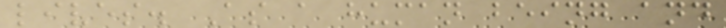lives. As a human being and
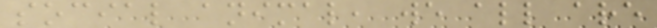social animal, we all are
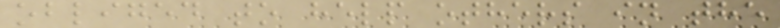obliged to help others in the
